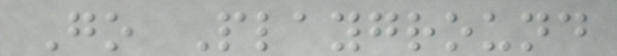Go Playground
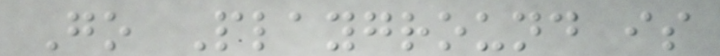Go Playground is
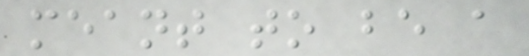meant to be a
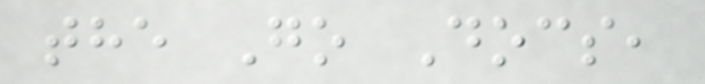the Go Docs,
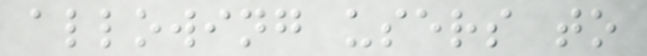allowing users to
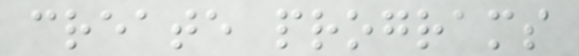create programs
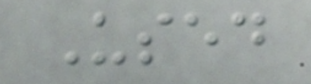Used
